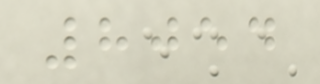8054
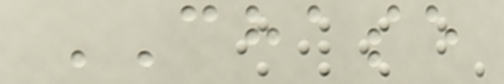CHASE
